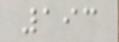193
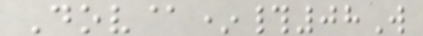Dov@*#08W
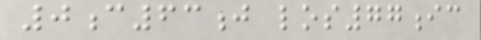0c63j los77ic
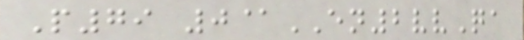P79 0@EN2vvQa
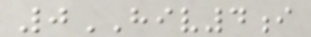0HIV4i
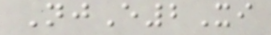NjE2Xi
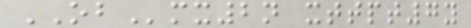OBmx2n xttpt7y
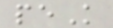peK
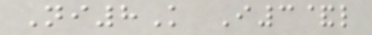Ni8K I3&l
